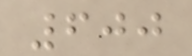600
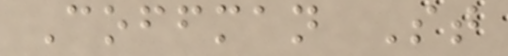Coffman St
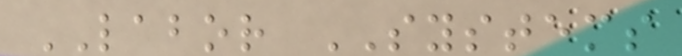LABOR SYSTEMS
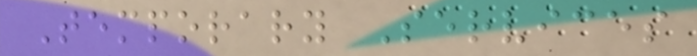Temporary Services
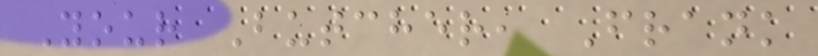Your Butcher, Frank
